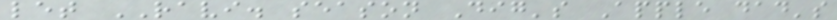let RAVI. season Dig's Apple dad's
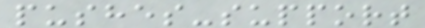pushes-support
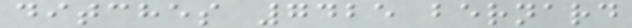ditches 7425 bernard
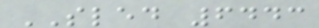SLED 6443
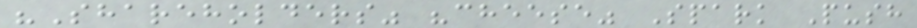"Shareholders" "cheese" Spark Push
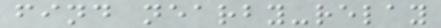find nearby-relay
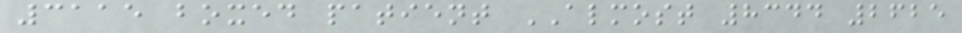3115 boxed patient ALMOST 8344 2625
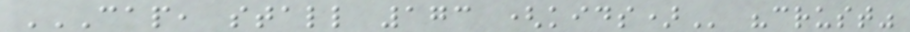CAP, STALL 173 (KIDS) "crust"
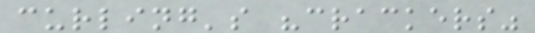curling's "crackers"
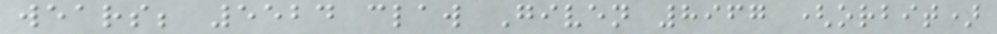wears; 5524 claw Given 8967 (orbit)
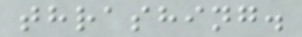thrashing.
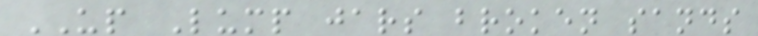UP Lump jars broken sands
